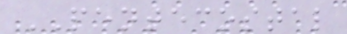PENTECOSTAL
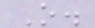O.
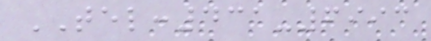TEL:431-6993
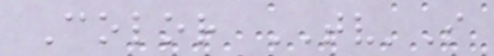Color TV'S
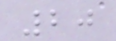20
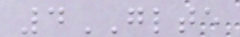4GLTE
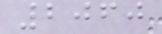2060
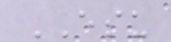ESU
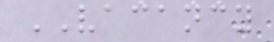VACANCY
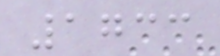1733
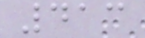413
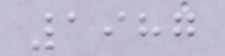1987
